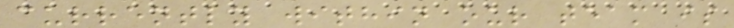currently within our team is
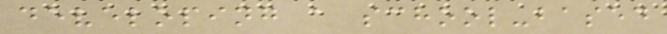developing a school-based
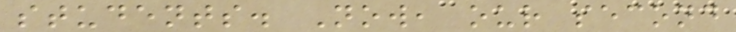students. Now, our second
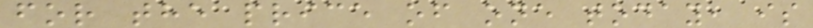for the price of one today, is
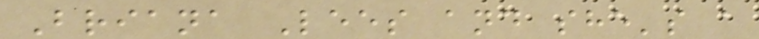Briana Lees and she's a
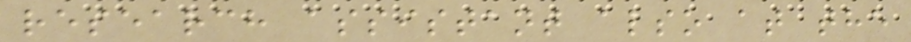research assistant also at the
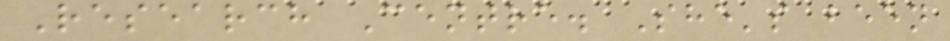Research Centre. She's been
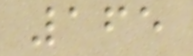165
